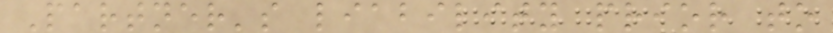Partner's liability prior to
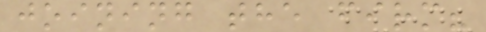joining the firm?
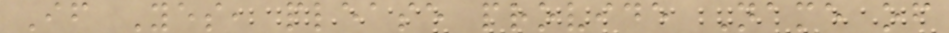If Yes, please provide Name of
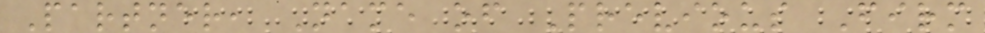Partner, Name of Previous Firm
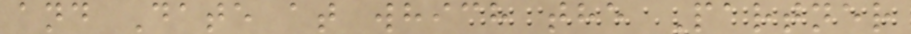and Date at which the Partner
